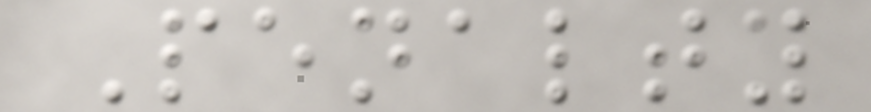Penalty
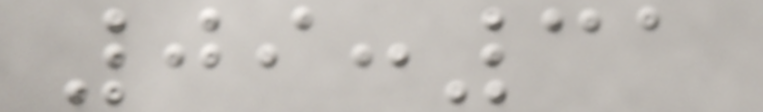09:31
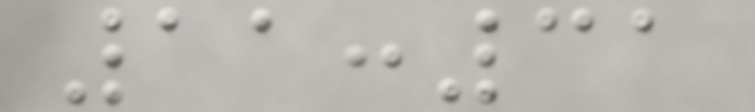11:31
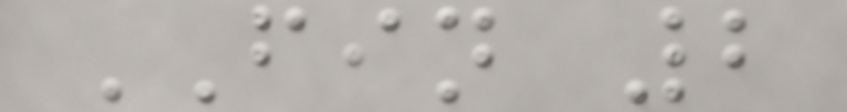FIN 2
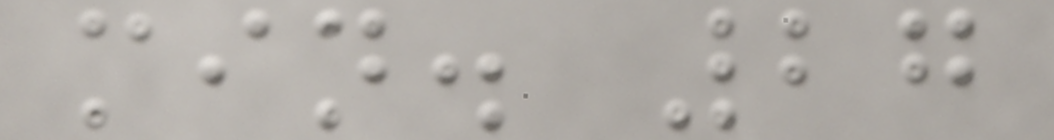min. 27
